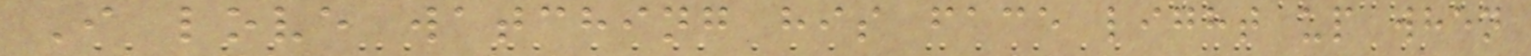I love watching his face light up when
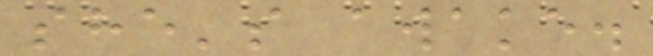she's awake.
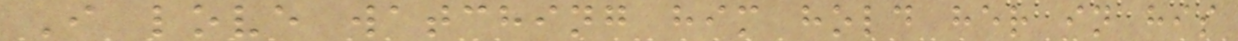I love watching him hold her in his
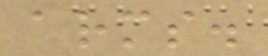arms.
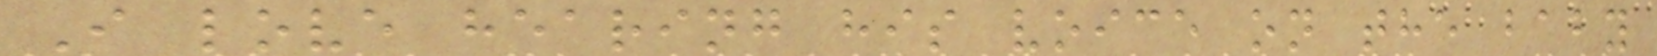I love hearing his voice on the baby
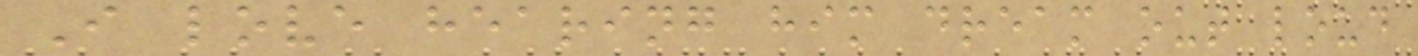I love hearing him dream out loud
